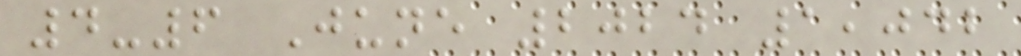4-6 June 2024 1,042
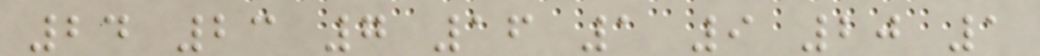24 23 7 16 1 9 20 1
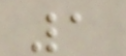1
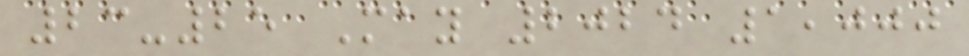23-25 May 2024 1,000
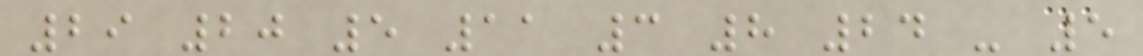29 20 5 11 3 8 24 - 5
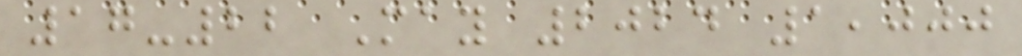17-22 May 2024 1,000
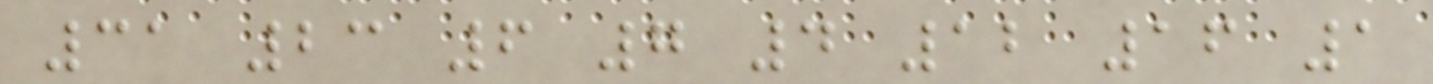31 23 6 7 4 12 16 1
